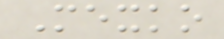Mexko
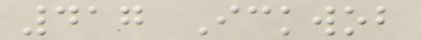417 Ickwob
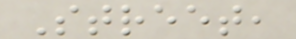Street,
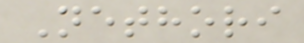Nethori
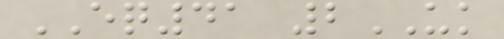EQ41 2UK
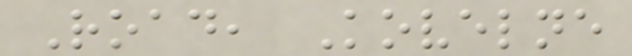Road, Kovelne
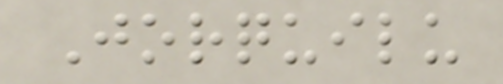Jorquilu
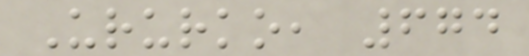Ururko, 674
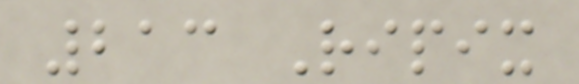213 Ripix
